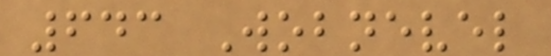643 Wobnevel
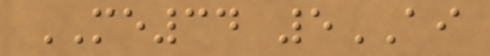ME34 5AI
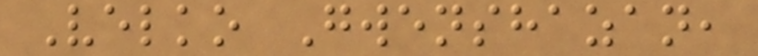Velko Gwenshazan,
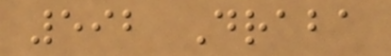592 Draba
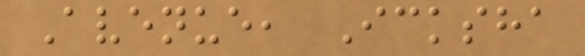Avenue, Icksha
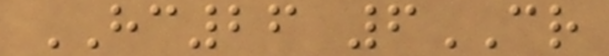HC26 6CR
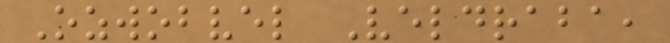Ozwobvel Veldraba,
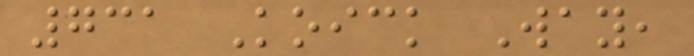731 Koick Way,
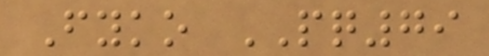Fyko PQ79
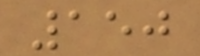150
